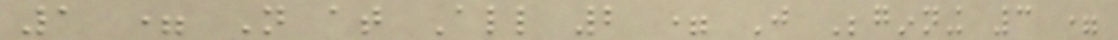1 = Not at All 2 = Just Beginning 3 =
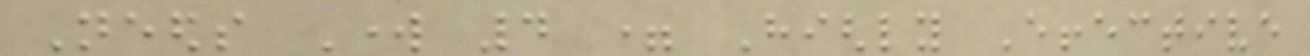Needs Work 4 = Highly Effective
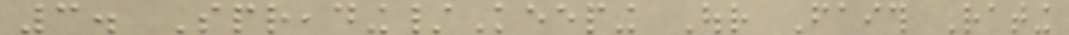3. Spreading/Keeping Our Faith Rating
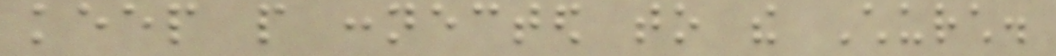keep people connected to the Church.
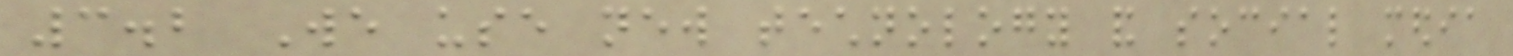3.2 We use new technology and social media
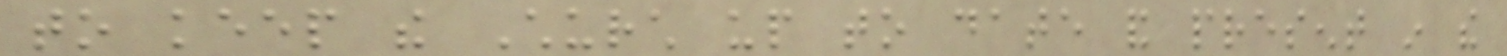to keep the Church up to date and present in the
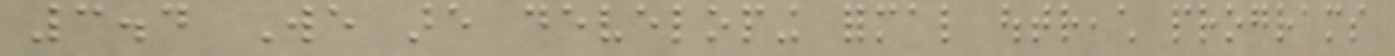3.4 We are developing formal outreach programs
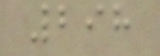298
